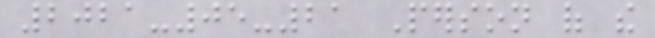2021-05-21 Person of the
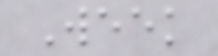Week
